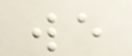we
